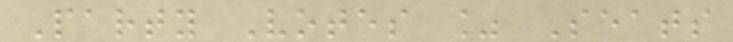Party Votes % Seats
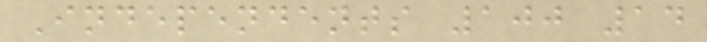Independents 100 14
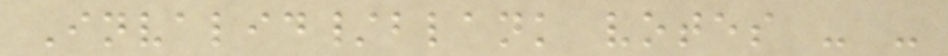Invalid/blank votes - -
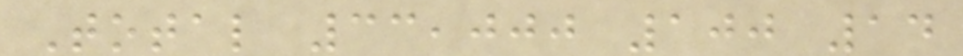Total 33,000 100 14
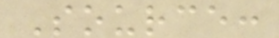Source:
